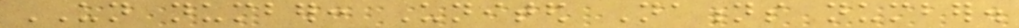UN number: United Nations number.
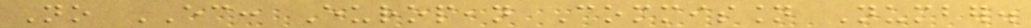No EC: European Commission Number.
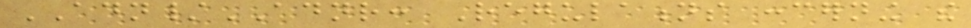ADN/ADNR: Regulations concerning the
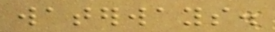waterways.
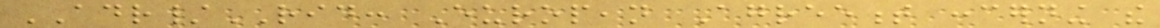ADR/RID: European Agreement concerning the
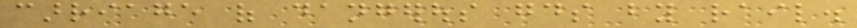carriage of dangerous goods by rail.
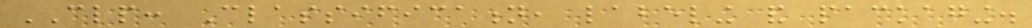CLP: Classification, labeling and packaging.
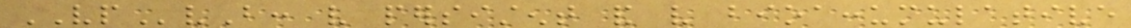VPvB: very persistent and very bioaccumulative
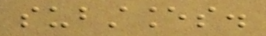substances.
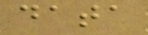data
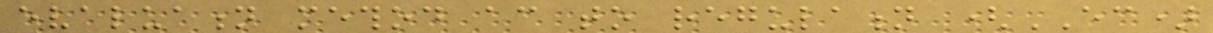evaluation method according to regulation (EC)
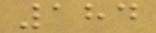184
